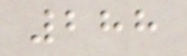288
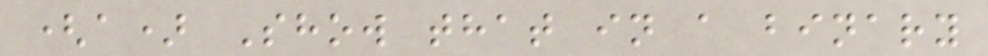(a) Show that in a binary
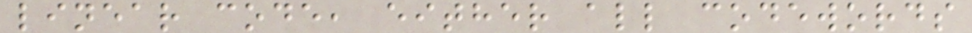linear code, either all codewords
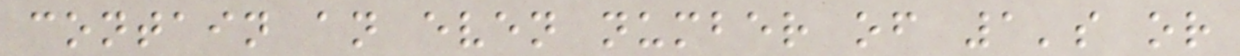contain an even number of 1's or
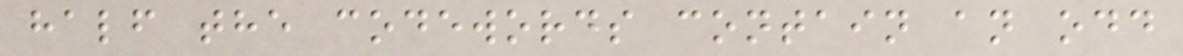half the codewords contain an odd
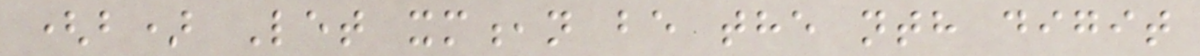(b) Let xm,n be the nth digit
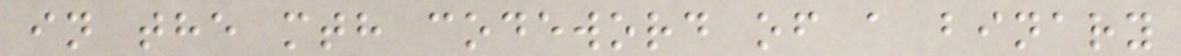in the mth codeword of a binary
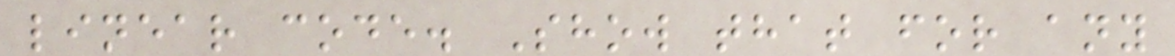linear code. Show that for any
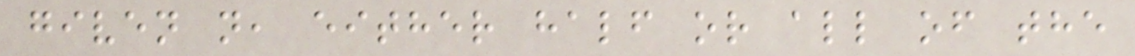given n, either half or all of the
